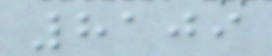8109
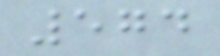574
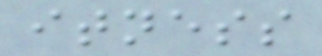itness
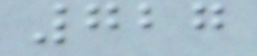727
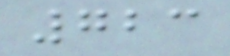723
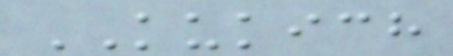KUKICH
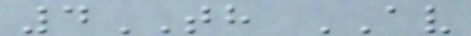4TH AV
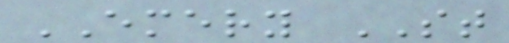EMERY ST
